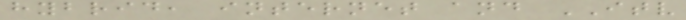hybrid, internet and ITV
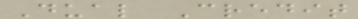Dual Credit
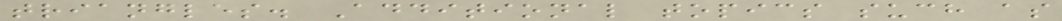triangles. Additional topics such as
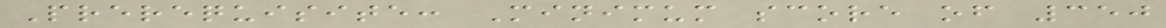Prerequisite: Minimum score of 350
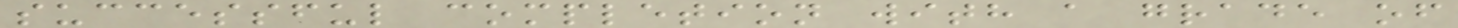successful completion with a grade of
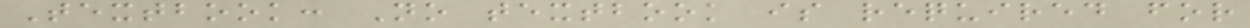Textbook: No textbook is required for
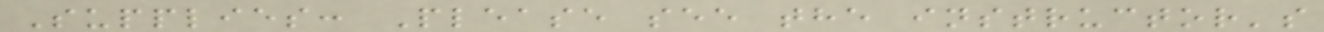Supplies: Please see the instructor's
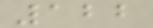122
